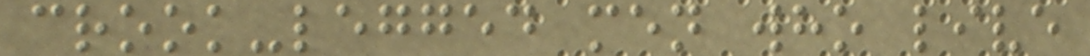crook-legged men who live
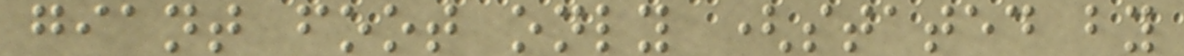giant foot only (stated by
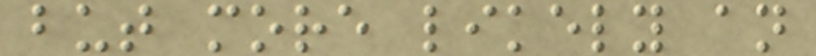but more likely an
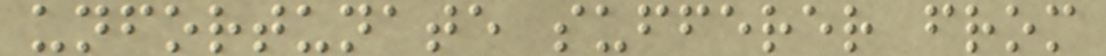unfortunate sufferer from
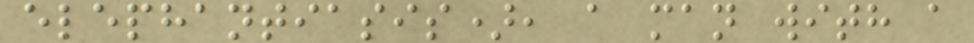elephantiasis), a man with a
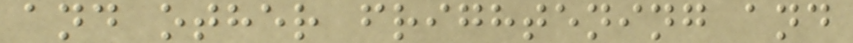and other frightening and
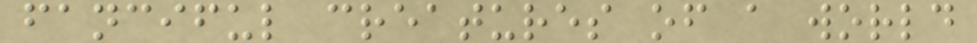fanciful creatures of a world
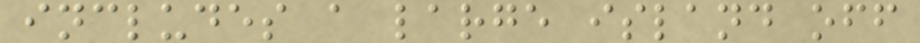includes a large island off
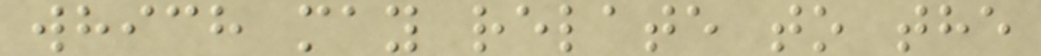which may relate to the
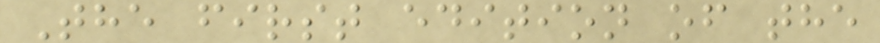The first edition of the
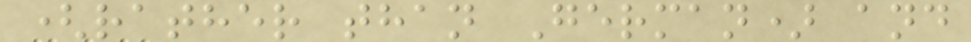(rather than German) and
